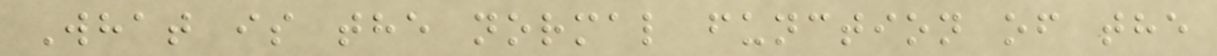What is the normal function of the
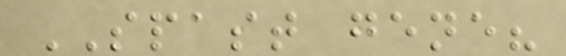SPAST gene?
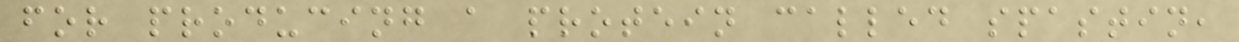for producing a protein called spastin,
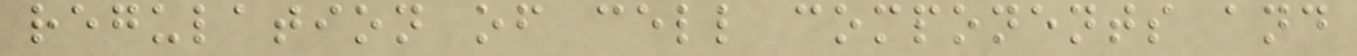regulation of cell components and
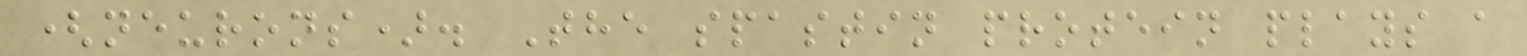(neurons). The spastin protein plays a
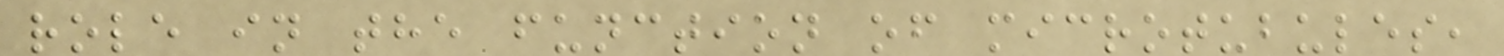role in the function of microtubules,
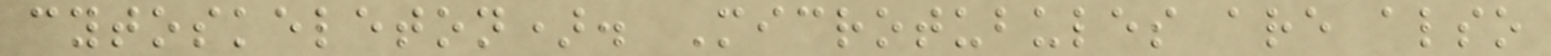cytoskeleton). Microtubules are also
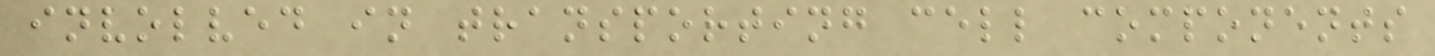involved in transporting cell components
